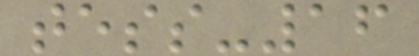tess-16
